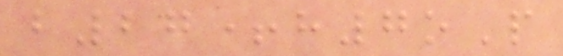b27+h7oP
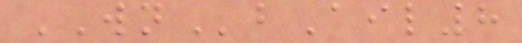WNbAil8
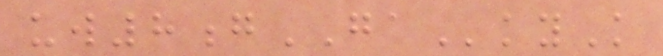uw8gGAkyK
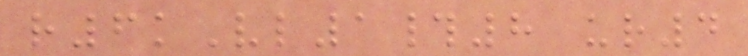r6kVl1#8 ur4
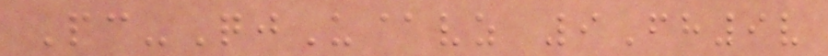Pc-QjU@vz 9Fh9v
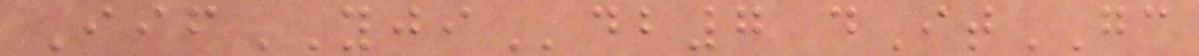IifYJIdb7 dItGC
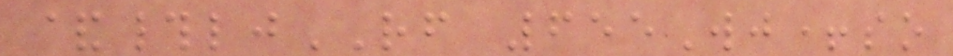&#ljRF 655Wj+so
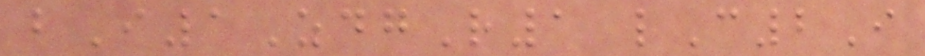bI1ZdgR1 lC2I
